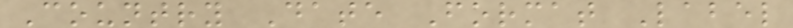Country Date Format Label
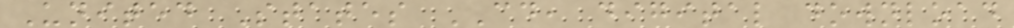United States CD, digital download
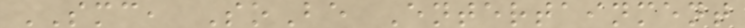SMC, SoBe Entertainment
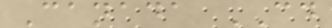Canada CD
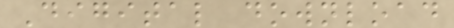Digital download
